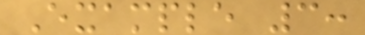Example 3:
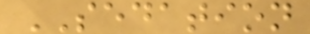SEDATION
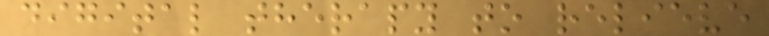digital therapy to relieve
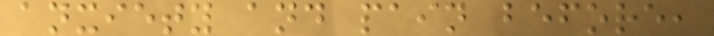anxiety and pain before,
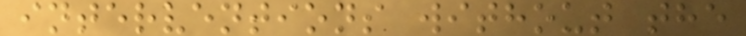interventions without the
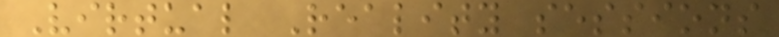Virtual Reality sessions
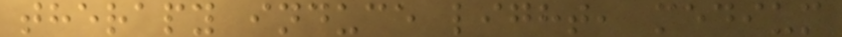therapy induce light, medium
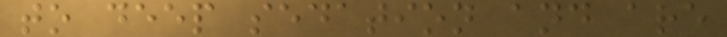to deep sedation and are
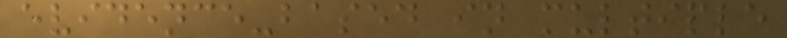evidence-based in multiple
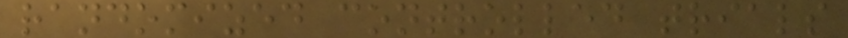randomized controlled trials
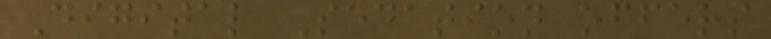Digital Sedation offers
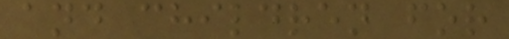and children for
